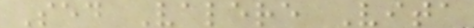Sed Valere Vita
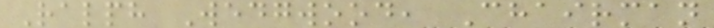Ralph Wedgwood, Chairman
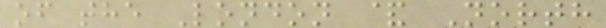of the London & North
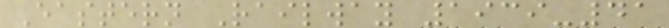Eastern Railway 1939-41
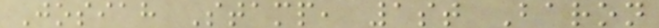Josiah Stamp, 1st Baron
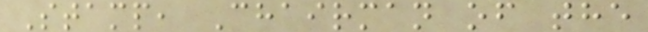Stamp, Chairman of the
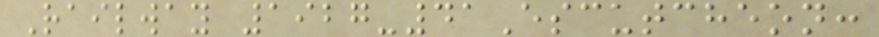Railway 1927-41Escutcheon:
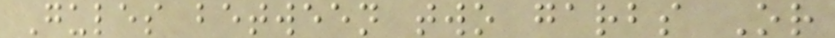Gules between two garbs Or
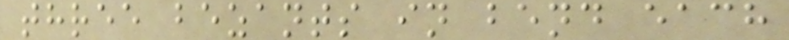three bezants in bend each
